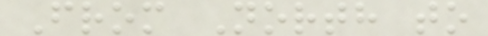From North to
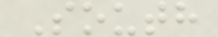South
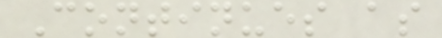Continues as
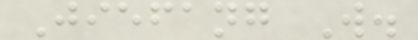Jiefang W.
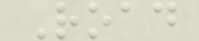Road
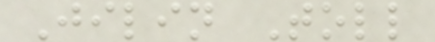Jilin Toll
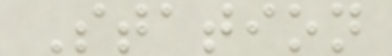Station
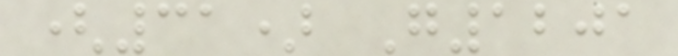(31) G1201
